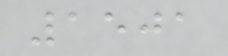1501
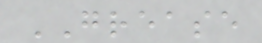GREASE
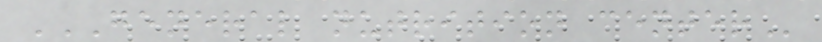GENERAL NUTRITION CENTER
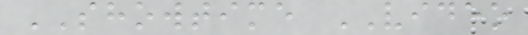SHOWTIME VIDEO
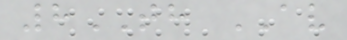8TH AV
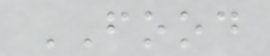FOOD
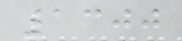1300
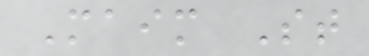Maim St
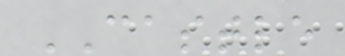CASTLE
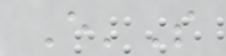E'S
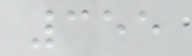355
